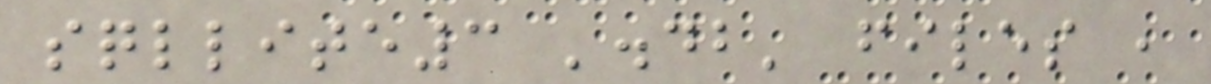sqllite3 '.db' files ,
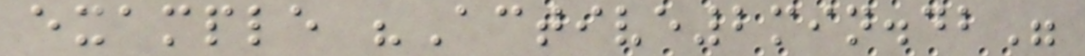example "Active2min.db"
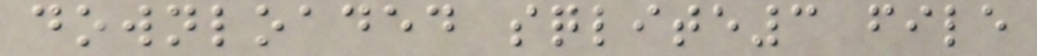downloaded sqlite3 file
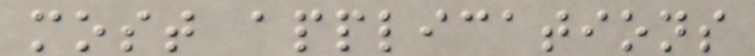most applications
